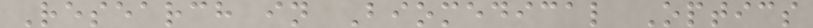Research in Biomedical Optics
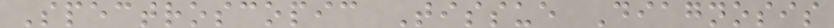Spectroscopic Tissue Diagnosis
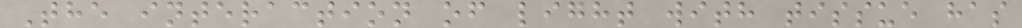The interaction of light with tissue has
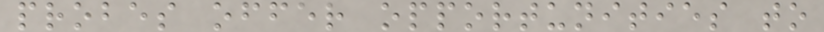probes offer opportunities to
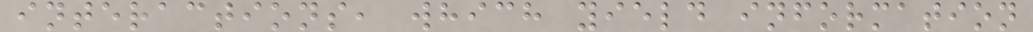interactions, which yield information
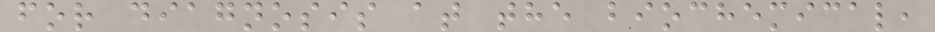for diagnosis at the biochemical,
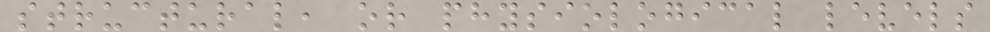structural, or physiological levels
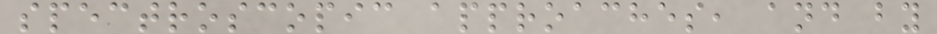spectroscopic approaches, and by
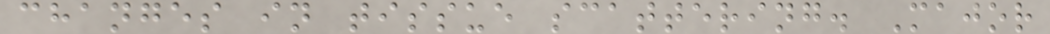changes in tissue scattering. Major
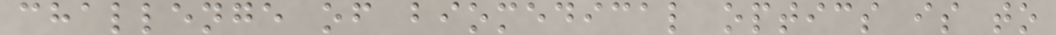challenge of biomedical optics is to
